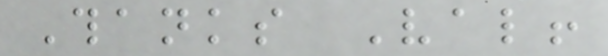Thanks Val!
